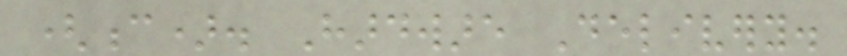(c). Hardware Delivery.
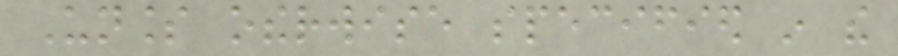Unless otherwise specified in the
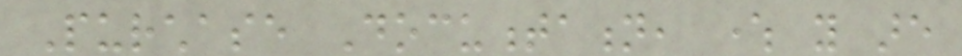Purchase Documentation, where you are
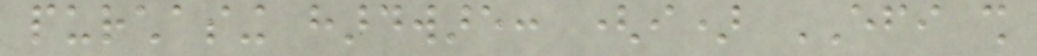purchasing hardware: (i) EFI shall
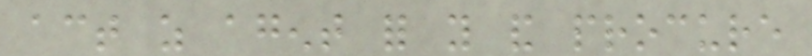act as agent for you and procure
